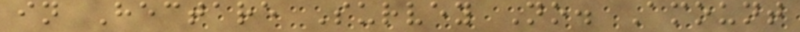in Hectare Survey No. Amount
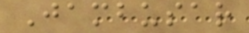Jambusar
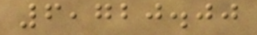6,720.00
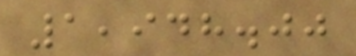1,948.00
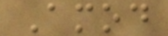Amod
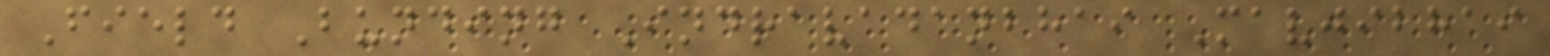Field Bunding Indravadanbhai Mavjibhai
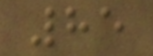85
